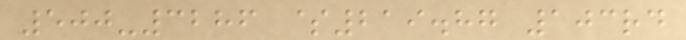500-3286 $219.87 103rd
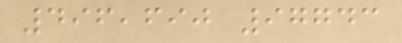496,690 97743
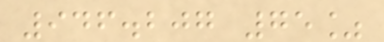946.207 75%
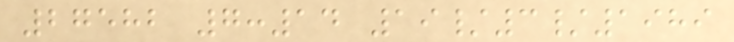27582 7:14 19/3/1989
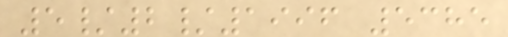5/2/1996 5385
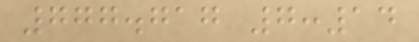777.717 7:14
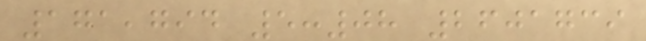171,794 5:08 2601739
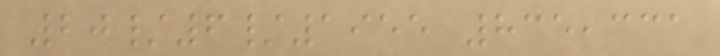20/6/1955 835,331
